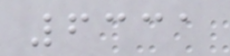6331
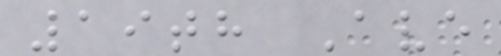19th Ave
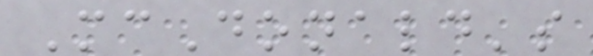McDonald's
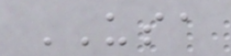USA
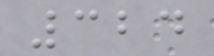324
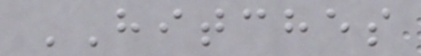HITCHES
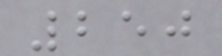250
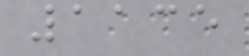1135
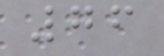76
